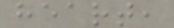heart,
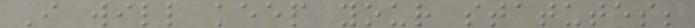I will keep your statutes;
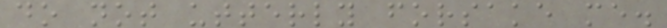do not utterly forsake me.
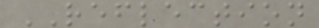REFLECTION
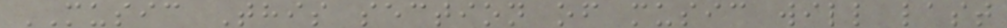MUSIC This section of music will last
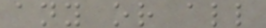any or all
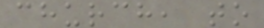church, to
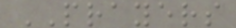PRAYERS
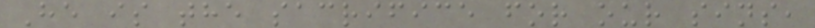He is the sacrifice for our sins,
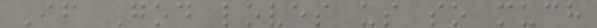If God loves us so much
